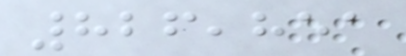826,851
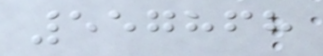557868
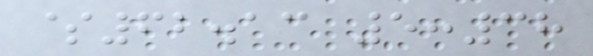$62.13 5:38
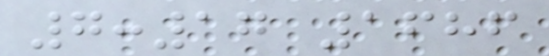7:17 1686
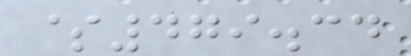$479.34
